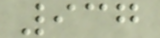937
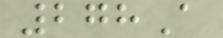278A
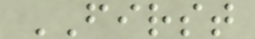FIRST
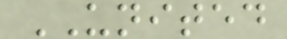UNITED
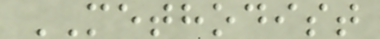METHODIST
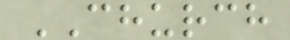CHURCH
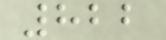822
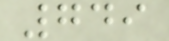749
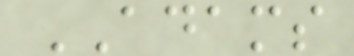ADAMS
